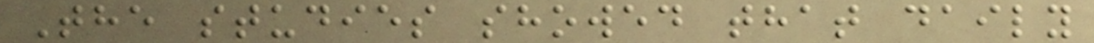The studies showed that daily
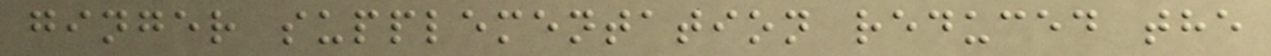ginger supplementation reduced the
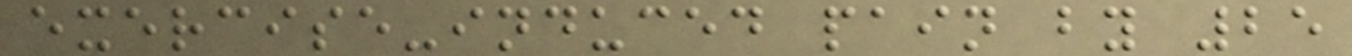exercise-induced pain by 25
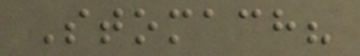Stomach?
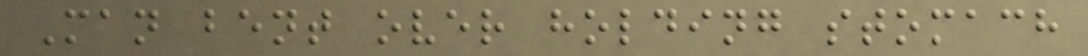Man bent over holding stomach
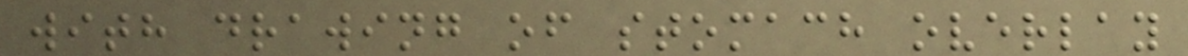with drawing of stomach overlay
